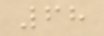68
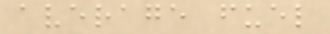average fuel
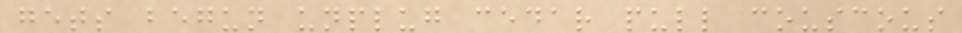gets begun unplug cedar pull couscous
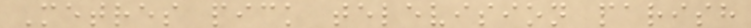Metres pick television parish
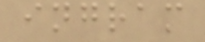ingram
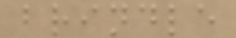brindle
